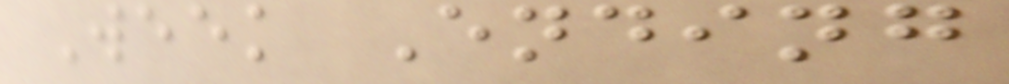Week Ending
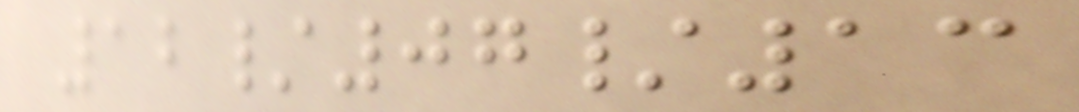12/07/13
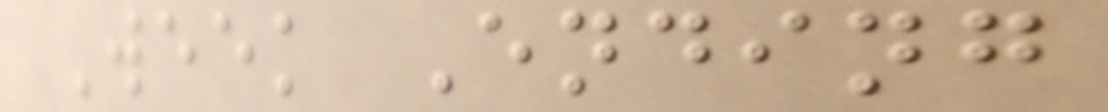Week Ending
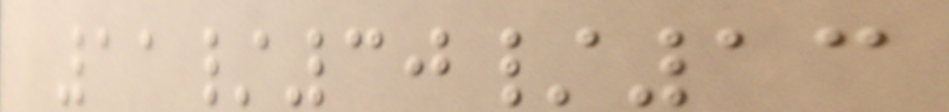11/30/13
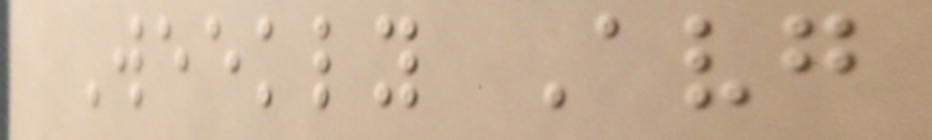Weekly Avg
